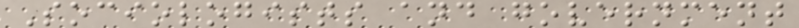Sociologists and government
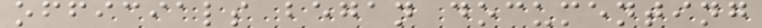officials began documenting
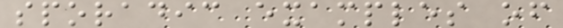sporadic examples of
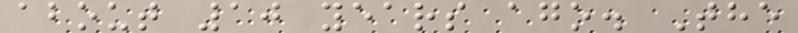about 10 years ago. The
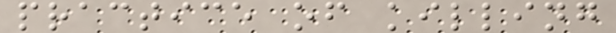practice of killing
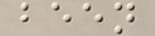been
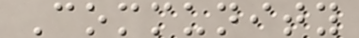Community
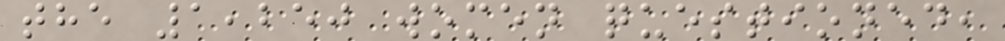the 1,250 women questioned,
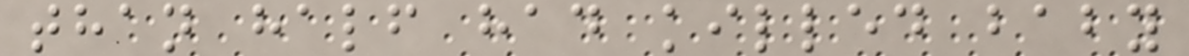than half had killed baby
